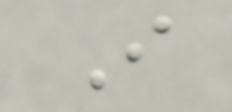I
